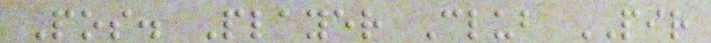Pos. Player Club PIR
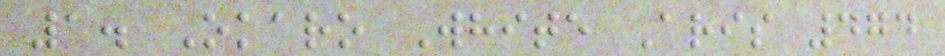1. Okaro White Aris 474
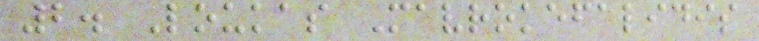2. Loukas Mavrokefalidis
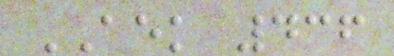AEK 436
